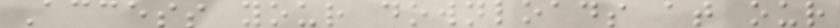Access your downloads at our
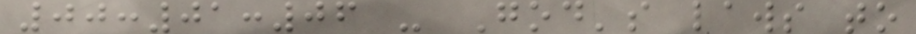00:01:06 - God's laws to
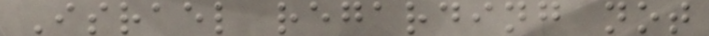Israel regarding not
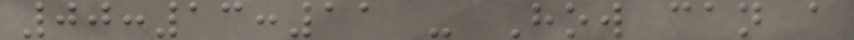00:13:11 - How can a
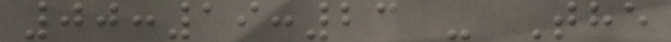00:19:23 - The
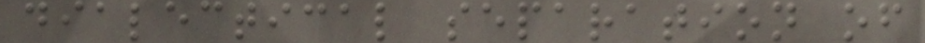dialectical separation of
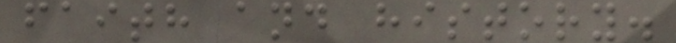faith and history.
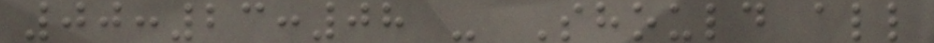00:23:08 - Should all
